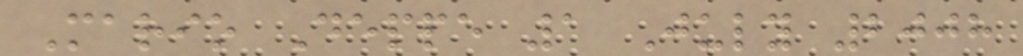Mario Deppe 1 July 2008
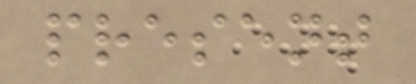present
